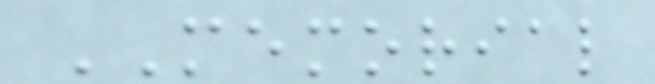MEMORIAL
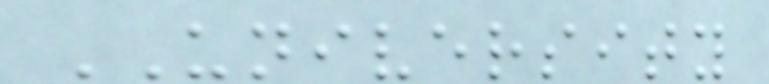UNIVERSITY
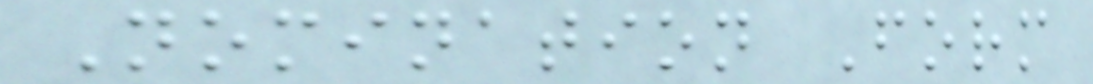Nomination Form
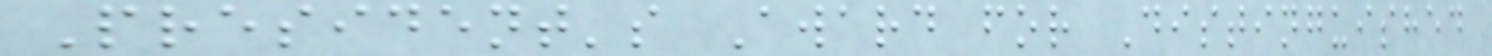President's Award for Distinguished
